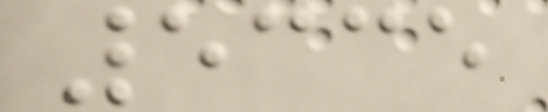5335
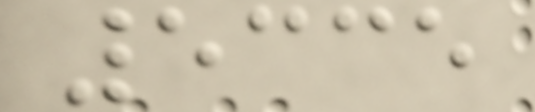5335
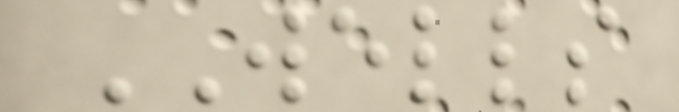WELLS
